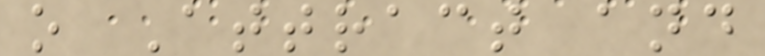o Attract and
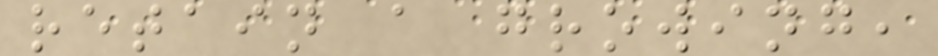retain a growing,
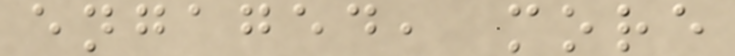engaged, more
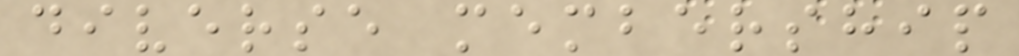diverse membership
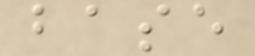base
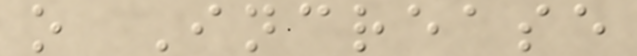o Increase
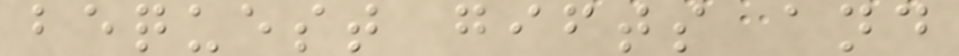bequest gifts and
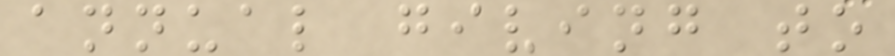annual giving to
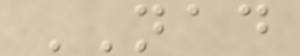NAD
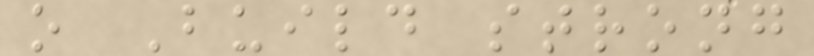o Build strong
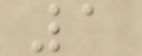1
